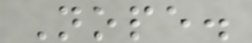Nope.
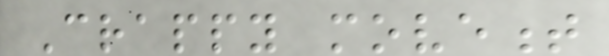Crappy movement
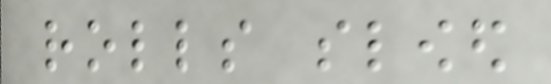rolls slowed
